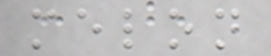melon
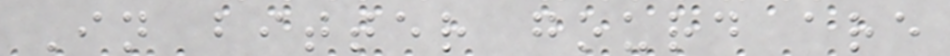In bitter gourd are
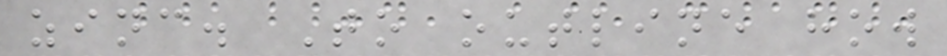zinc. To outline how
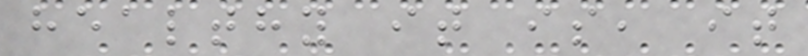healthy it is, it
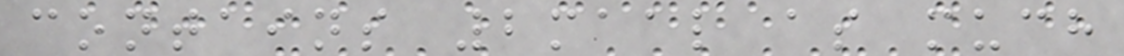contains 2maal as much
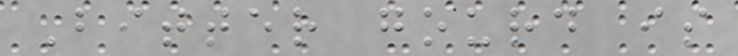Bitter gourd is
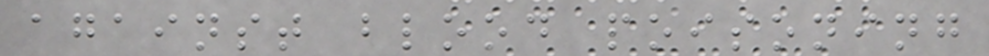against blood poisoning
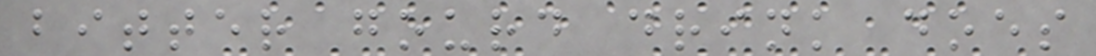bitter gourd drink does
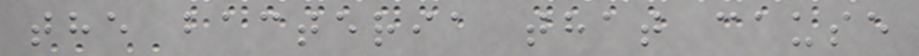the bacteria that cause
